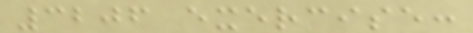3206 exercise:
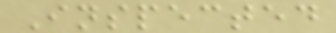Inspected
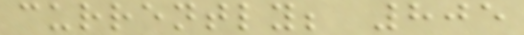currently; 805
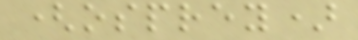(osprey)
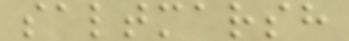saltmarsh
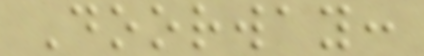Doorway:
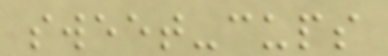sweet-cups
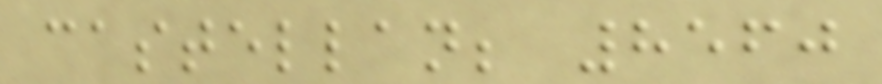castellan; 8560
